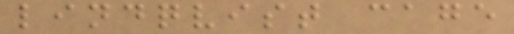lindqvist cage
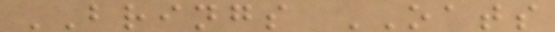BRINGS OATS
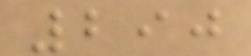290
